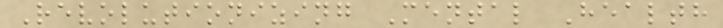Revolutionizing Mental Health
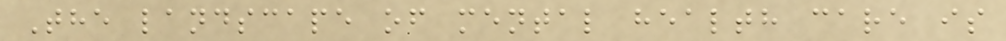The landscape of mental health care is
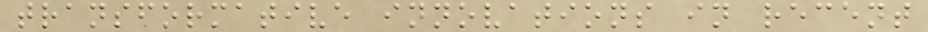transformative innovations in recent
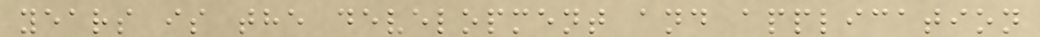years is the development and application
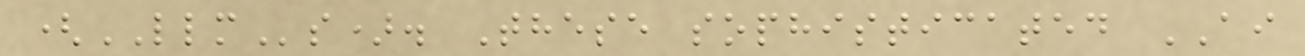(LLMs). These sophisticated AI
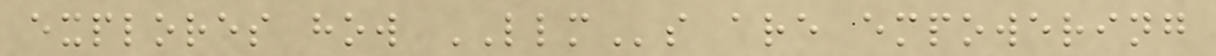explores how LLMs are empowering
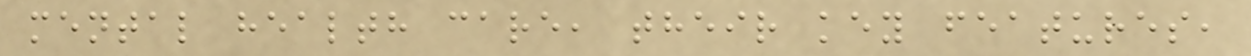mental health care, their key features,
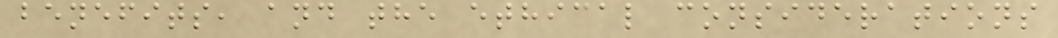benefits, and the ethical considerations
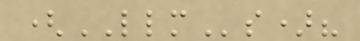(LLMs)?
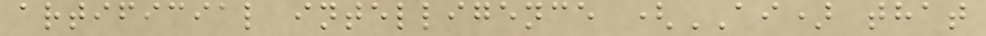artificial intelligence (AI) that
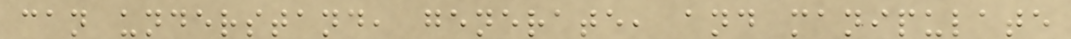can understand, generate, and manipulate
